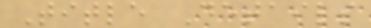Title Details
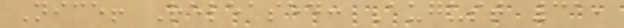Nice! Released: August 31,
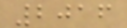2016
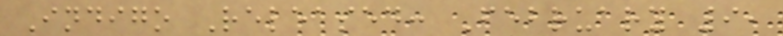Indigo Released: February 9,
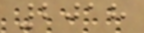2018
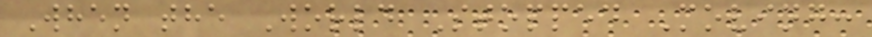When the World Stopped Moving:
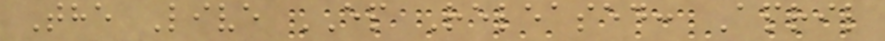The Live EP Released: April
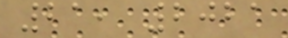21, 2021
